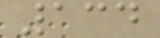134
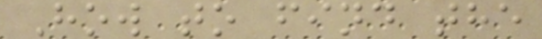How to find the
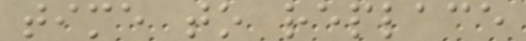time to replace
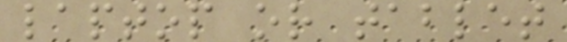laptop or tablet
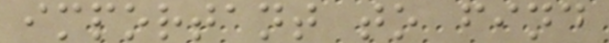important to find
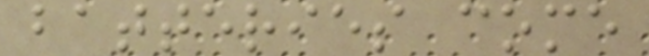batteries come
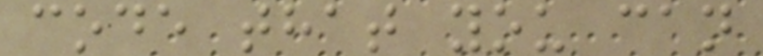code that you can
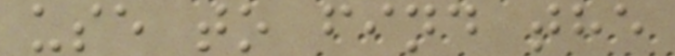use to find the
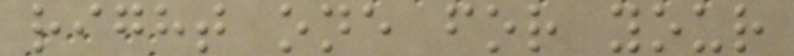right one for your
